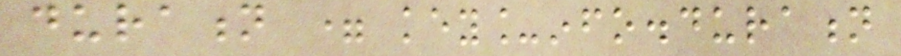duration = key_info.duration
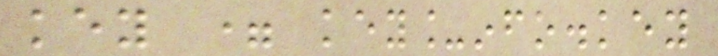key = key_info.key
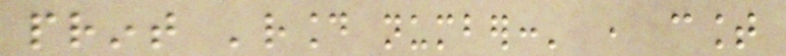print 'round number:' , count
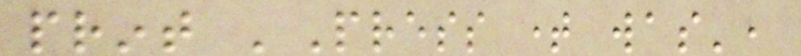print 'Press time was',
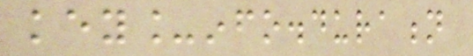key_info.duration
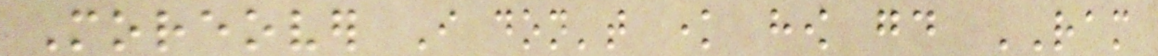Moreover I don't know how good RAM
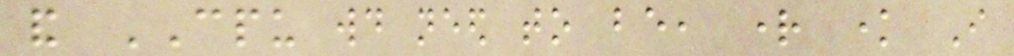and CPU would need to be, right know I
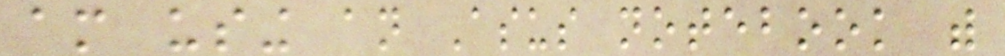am using an Asus notebook with
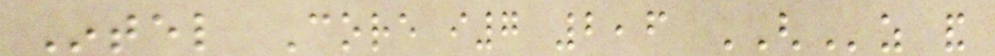Intel Core i7 2,6 GHz and
